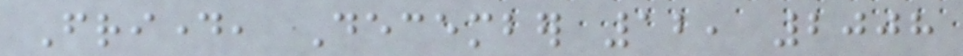Friday, December 12, 2008
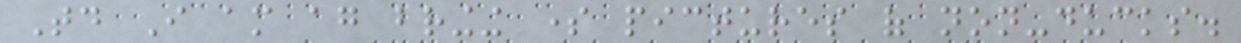Today I am again bringing some pictures of non-ducks.
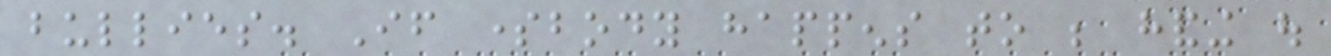bullies. If somebody happens to be handing out
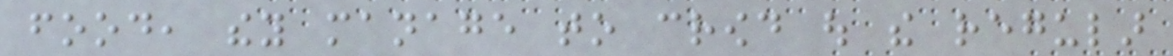food, they manage to crowd out the regular
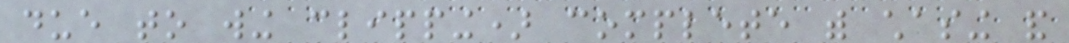due to wing clipping) complete with chasing and
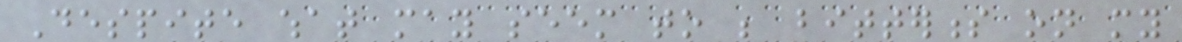Despite what may seem to be bitterness on my
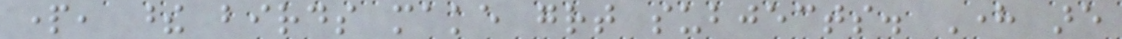part, these birds make great subjects. Here are
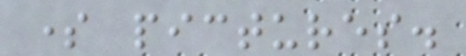some pictures.
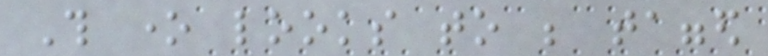This one looks to be tagged
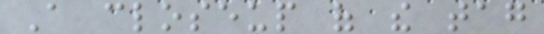A closeup of the tag
